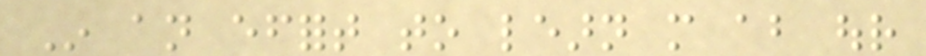In an effort to learn more about our
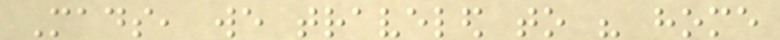Mads, we traveled to his home
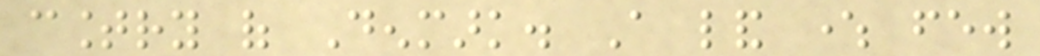country of Denmark. A land where few
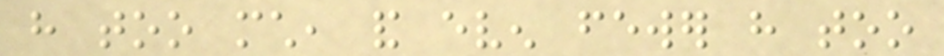have too much, and even fewer have too
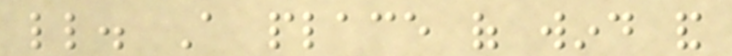little. A place of wind and
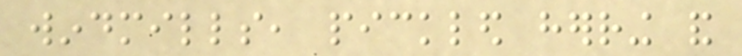windmills, pickled herring and
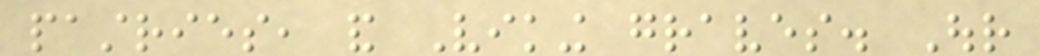pastries, and Viking graves. Our
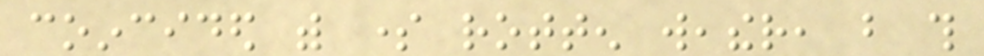coincided with some rotten weather, but this
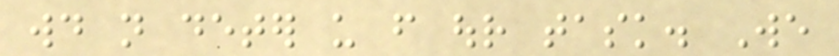would not deter us from our task. We
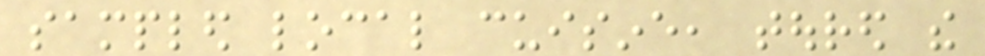sampled local cuisine, toured the
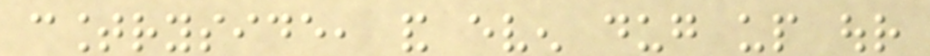countryside, and even dug up our
